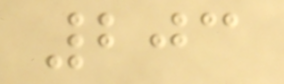203
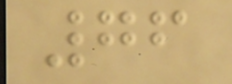76
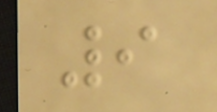9
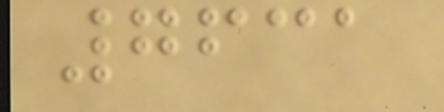7631
